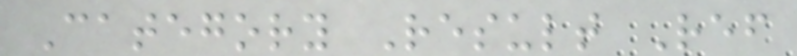Category Result Ref
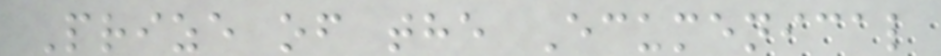Prize of the Ecumenical
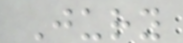Jury
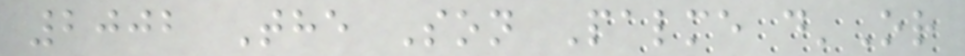2002 The Son Palme d'Or
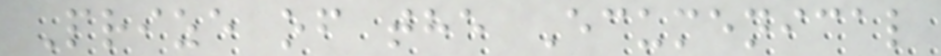Prize of the Ecumenical
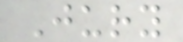Jury
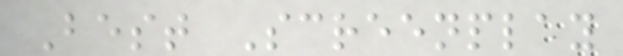Best Screenplay
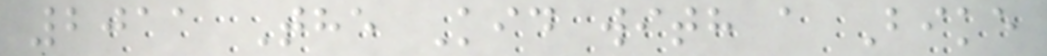2011 The Kid with a Bike
